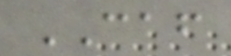CAF
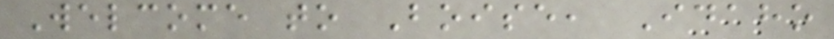Welcome to Boise, Idaho
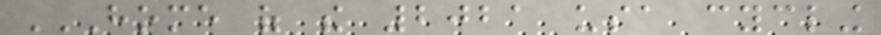HOME OF THE 2021 USA CYCLING
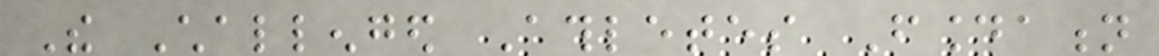The Challenged Athletes Foundation
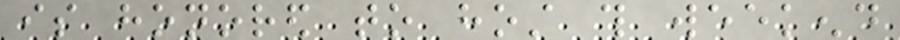is honored to host this weekend
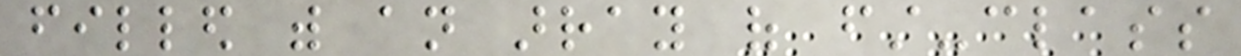filled with an array of first-class
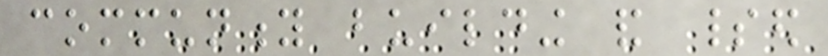community building and spirited
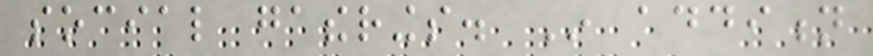social gatherings. In addition
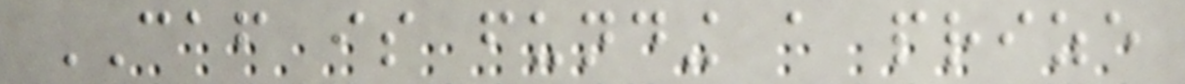CAF is funding a prize
